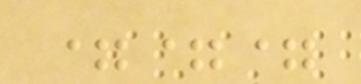===
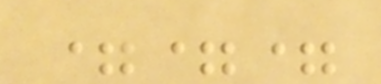===
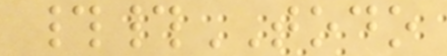##TODO
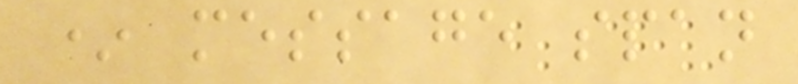* message span
